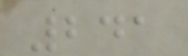241
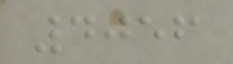4056
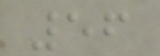56
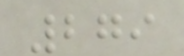279
